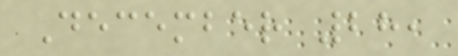December 28,
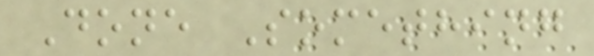Done Something
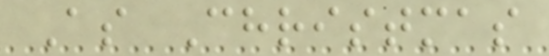As Christmas
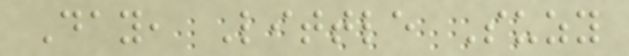Day, Little Suzy
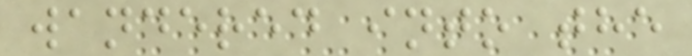wandered into the
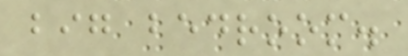big bedroom.
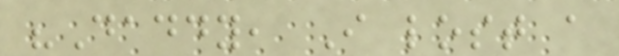"Daddy, I lost a
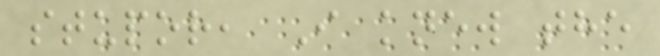stupor, I knew the
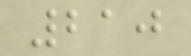210
